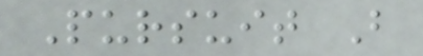Pursuit B
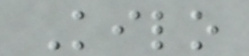Kilo
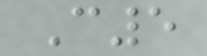C5
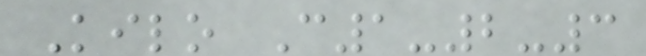Kilo C1-2-3
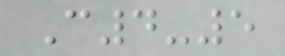C4-5
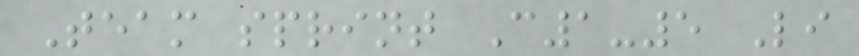Team sprint C1-5 Li
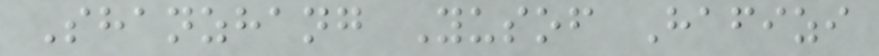Shanzhang Yusof Hafizi
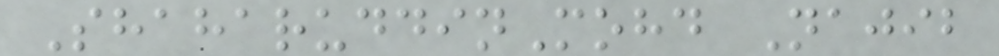ShaharuddinMohd Najib
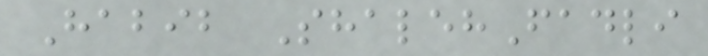Habib ShalehFadli
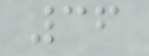36
